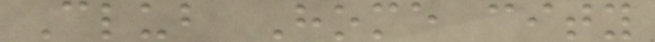Club Home city
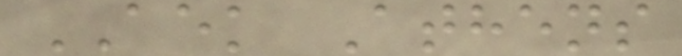AEK Athens
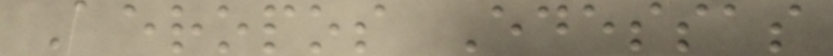Aeropos Edessas
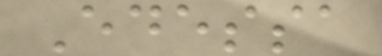Edessa
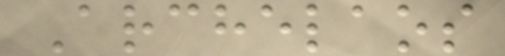Archelaos
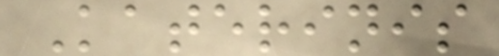Katerinis
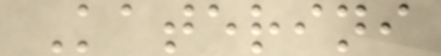Katerini
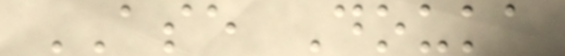ASE Douka
